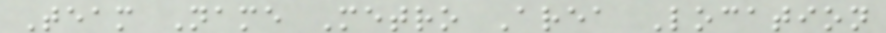Team Name Metro Area Location
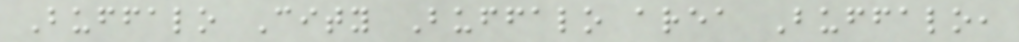Buffalo City Buffalo area Buffalo,
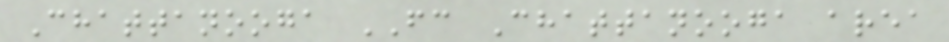Chattanooga FC Chattanooga area
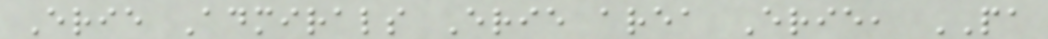Erie Admirals Erie area Erie, PA
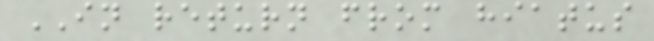IN return from hiatus
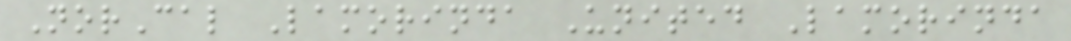NorCal Lamorinda United Lamorinda
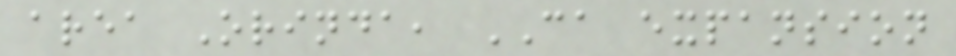area Orinda, CA expansion
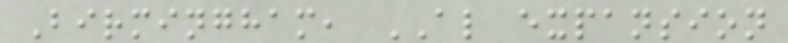Birmingham, AL expansion
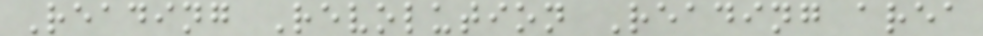Reading Revolution Reading area
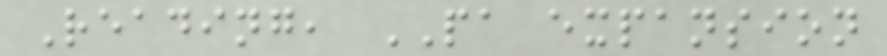Reading, PA expansion
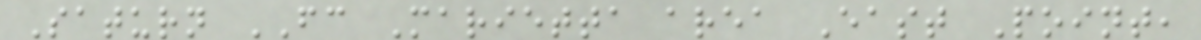Saturn FC Marietta area East Point,
